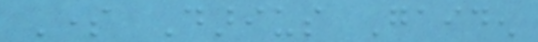Some Darius Gaiden
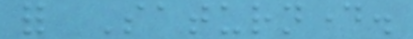for Saturnday.
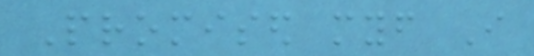Promised myself I
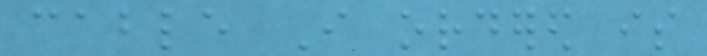cable I ordered is
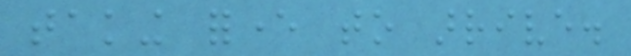taking forever to arrive.
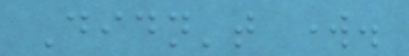Didn't work.
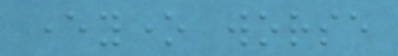everyone worse
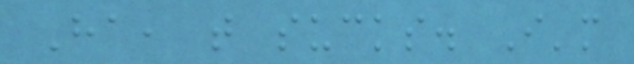Ha, that sucks. I'm
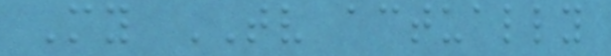My TV actually
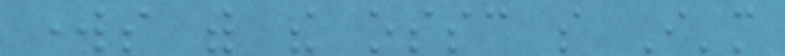works with the ossc so I'm
